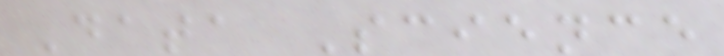Data Science
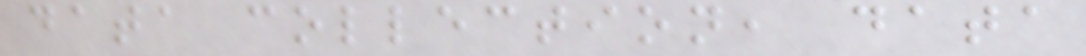data collection, data
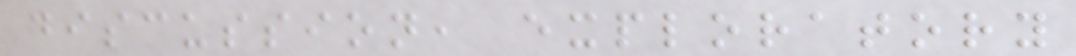discussion, exploratory
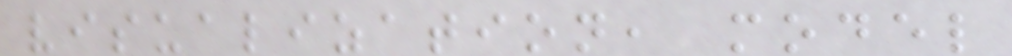visualization, model
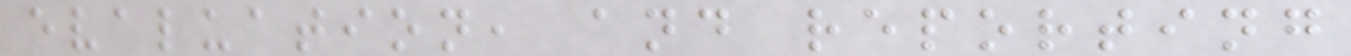evaluation, and reporting
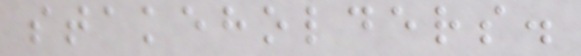stakeholders.
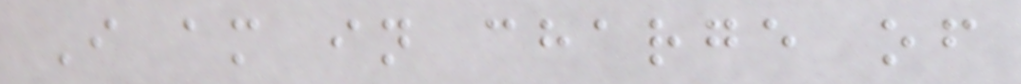I am in charge of
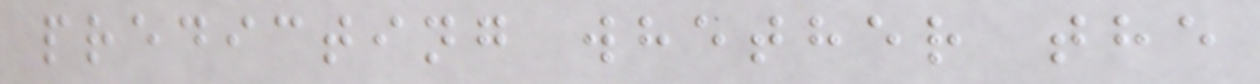predicting whether the
